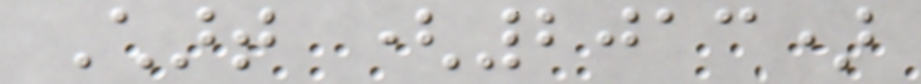Chart (2013)
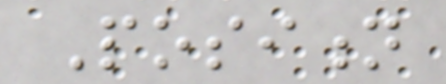Position
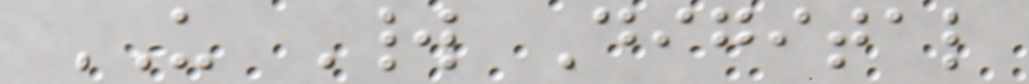US World Digital
